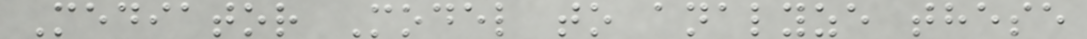Mediator Model to analyze these
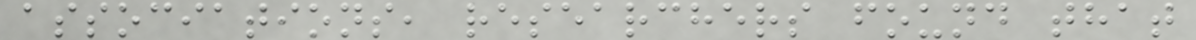associations, researchers found that
